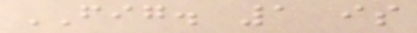FIG. 1 is
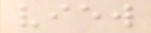view
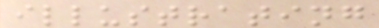illustrating
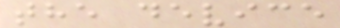the device
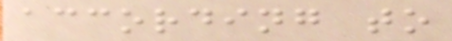according to
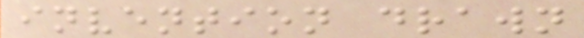invention drawn
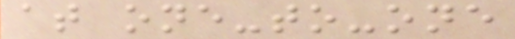at one-to-one
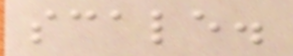scale.
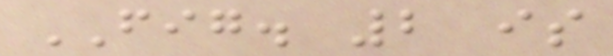FIG. 2 is
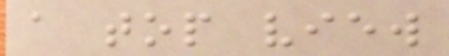a top view
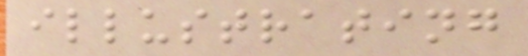illustrating
